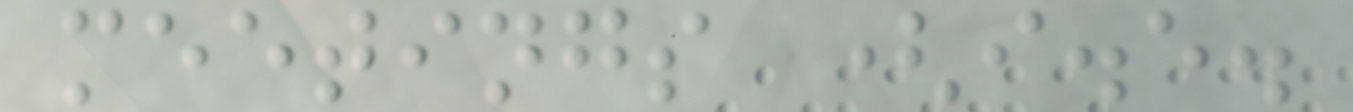meetings (i.e.
